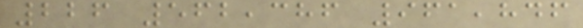226 562,386 961,846
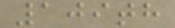109th
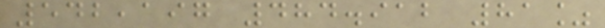542,197 484.912 81%
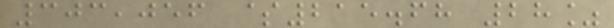303,056 $215.68 28%
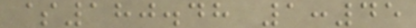$180.48 1:45
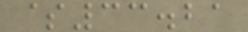$33.21
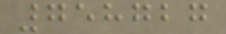758727
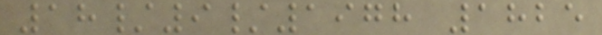18/9/1978 1825
